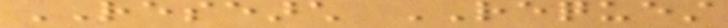RESEARCH REQUEST
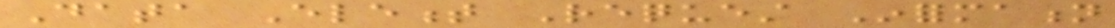Data Element Request Information
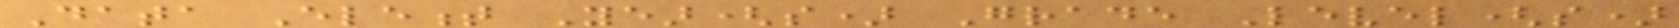Data Element Year(s) Grade Level(s)
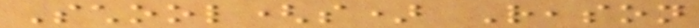School(s) Reason
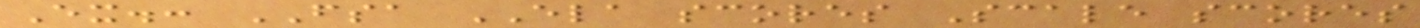Ex.: FSA ELA scores Scale scores
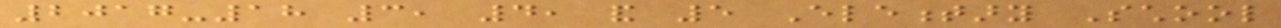2017-18 3, 4, and 5 Elementary School
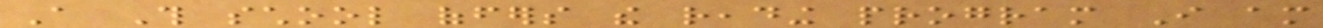A This school offers the reading program I am
